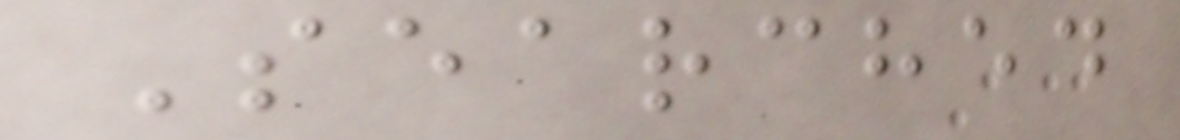Searched
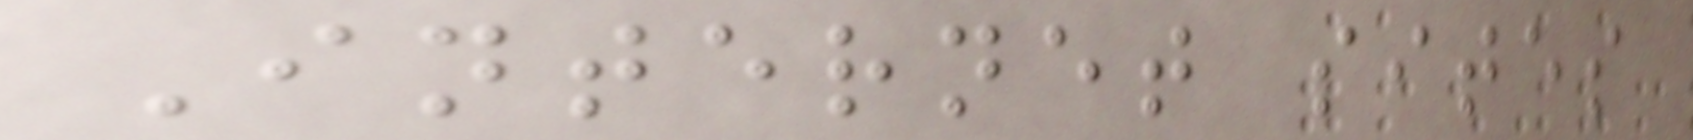Internet sites
